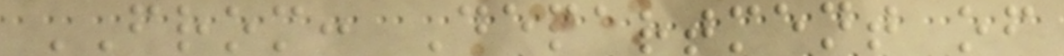FROM: Department of
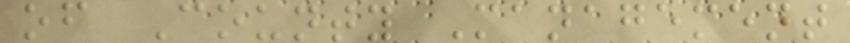of County Management
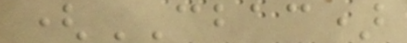(CBAC)
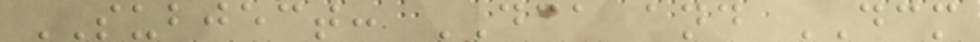SUBJECT: DCA and DCM
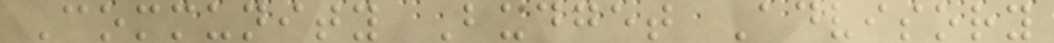Community Budget Advisory
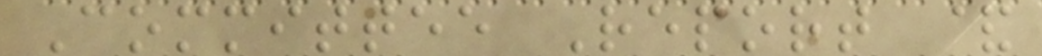Committee Report &
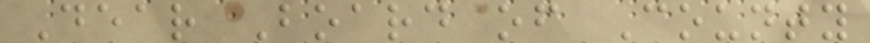Dear Board of County
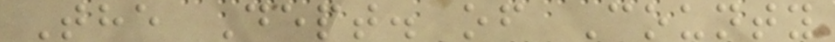The Dept. of County
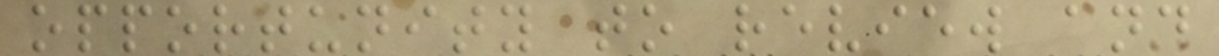opportunity to review and
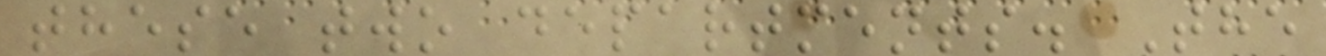these two departments. The
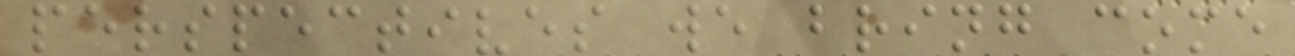perspectives we bring come
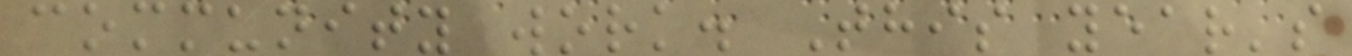community work. This year's
